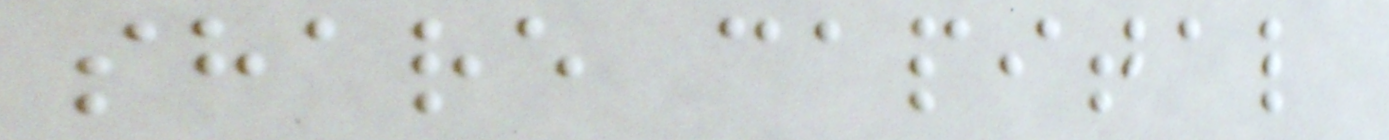share capital
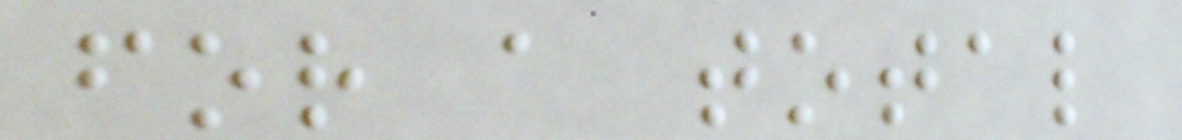for a total
